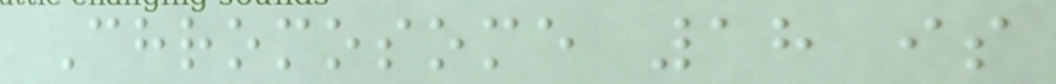Chromosome 18 is
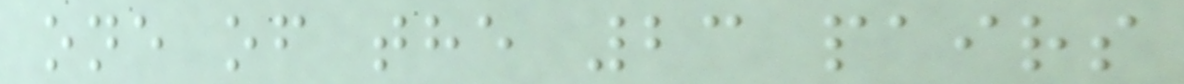one of the 23 pairs
